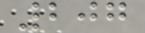207
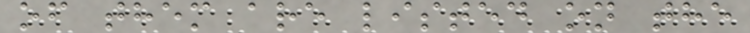of them are listed on the
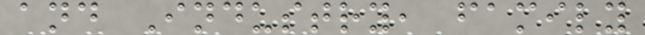and Industry, family
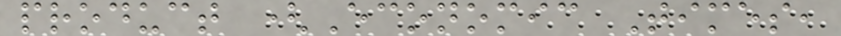product (Economic Times,
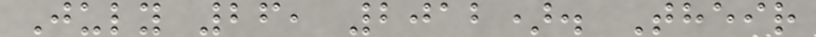July 26, 2012). Their
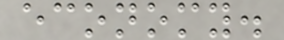economy.
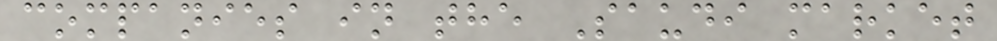companies in the Saudi market
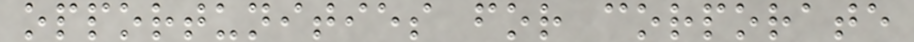opportunities for corporate
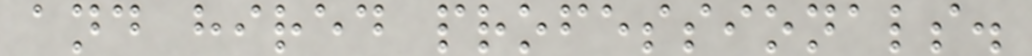and hired professionals.
